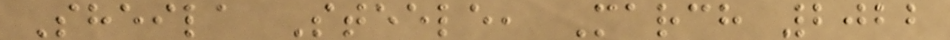Sheila Steele, March 2022
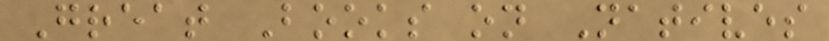Great Books on Natives
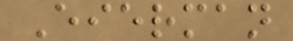Eierman
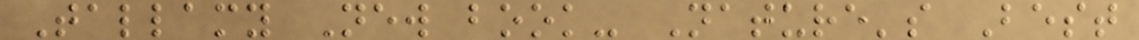Tallamy New book- Nature's Best
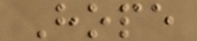Hope
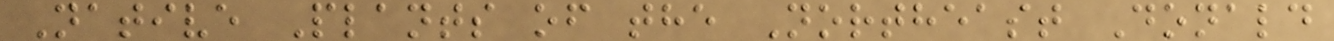Native Plants of the Northeast Donald
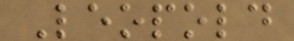Leopold
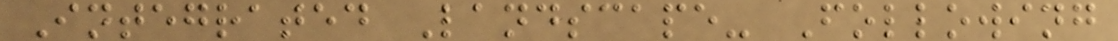Integrated Landscape- Following
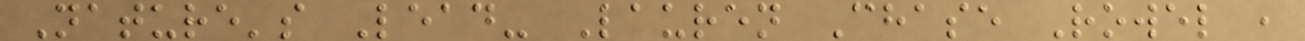Nature's Lead- Lauren Chase Rowel ,
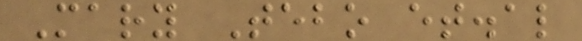Mary Tebo et.al
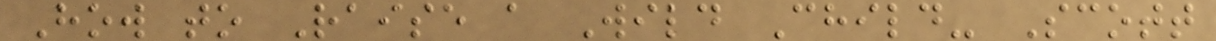How to Raise a Wild Child- Scott
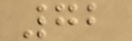72
